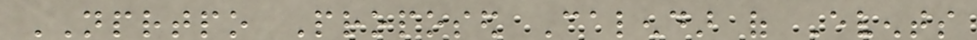NPRTPO Proposed Calendar of Events
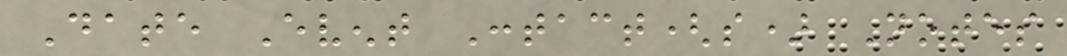Date Event Contact(s) Notes
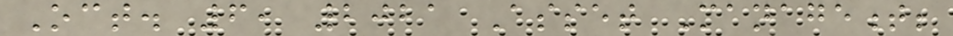Oct. 6, 2021 Asset Management;
